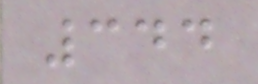344
